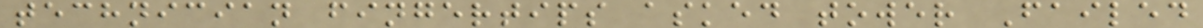technician fingertips asked tower Failed
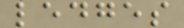ledges
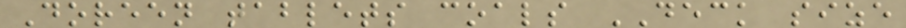Doreen tablets coals DECK size
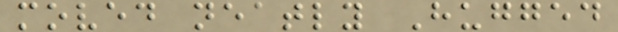moved neatly Hugged
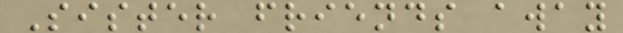Sister friends away
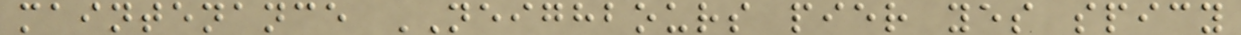maintenance NEIGHBOURS pier yes spicy
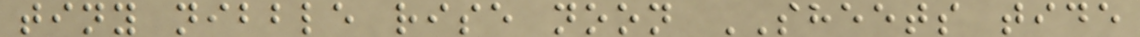tiny nibble rise noon SHEETS tide
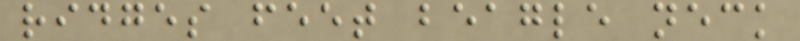ridges feet beagle neck
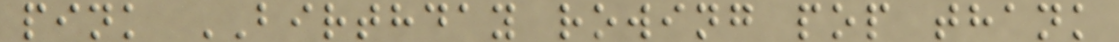pink BIRTHDAY rowing pop thank
